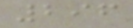296
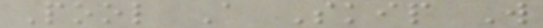Pool A Skip W
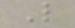L
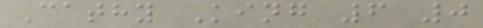Cathy King 6 0
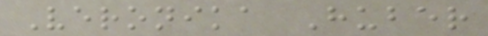Veronika Huber
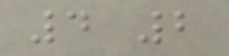4 2
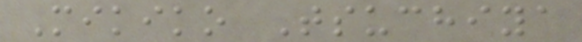Mikiko Tsuchiya
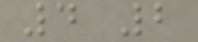4 2
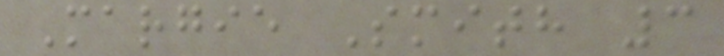Margie Smith 3
